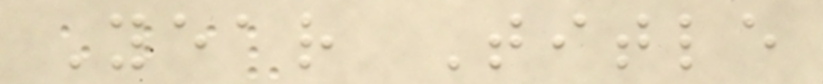Year Title
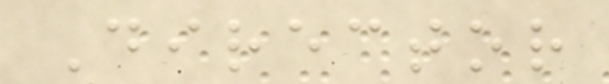Director
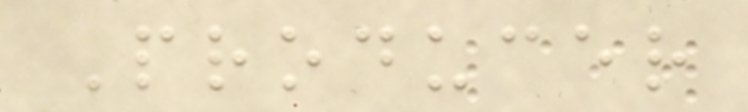Producer
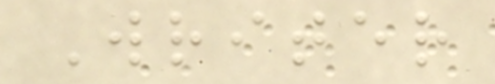Writer
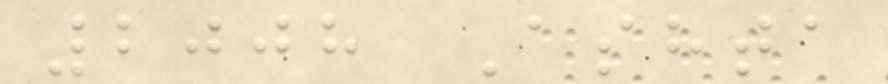2008 Ashta
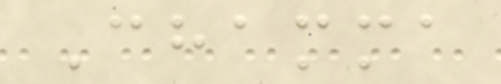Chamma
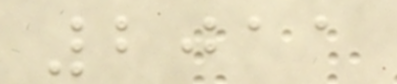2011
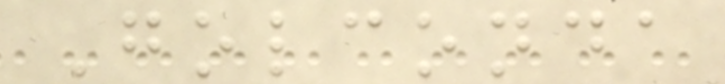Golconda
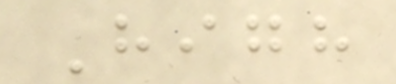High
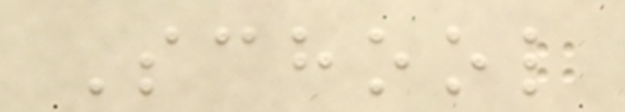School
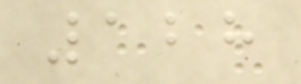128
